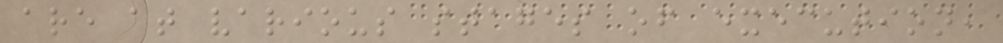are at various stages of execution,
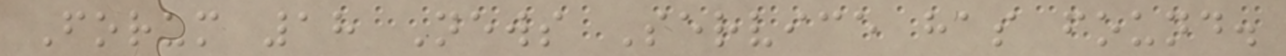Forum 18 News Service has found.
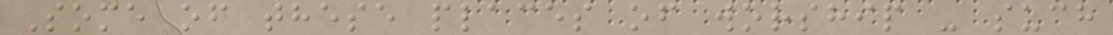Some of these places of worship - such
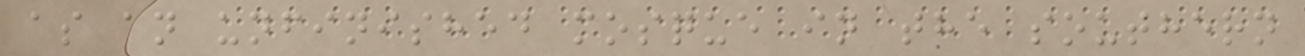as an unfinished mosque in the southern
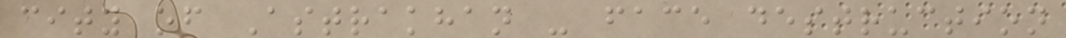city of Astrakhan - face destruction
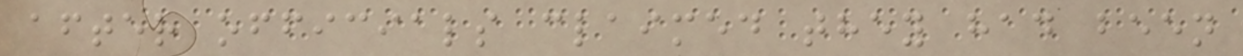after officials claimed they had been
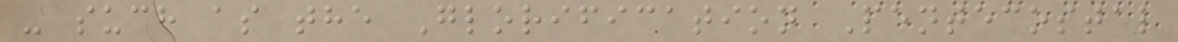- such as the Glorification Pentecostal
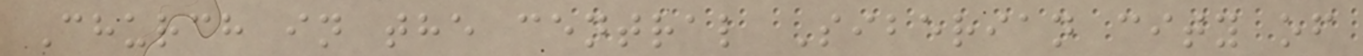Church in the central Siberian city of
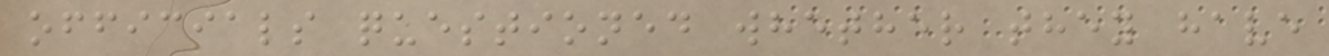officials questioned whether they have
